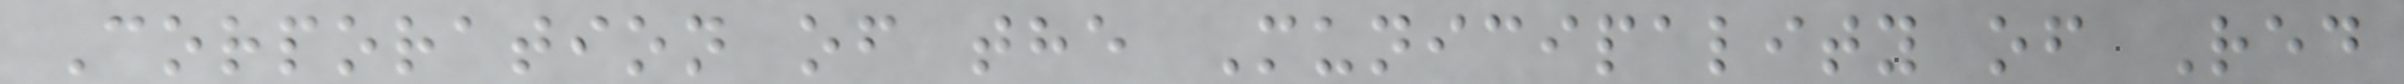Corporation of the Municipality of Red
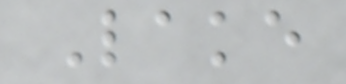Lake
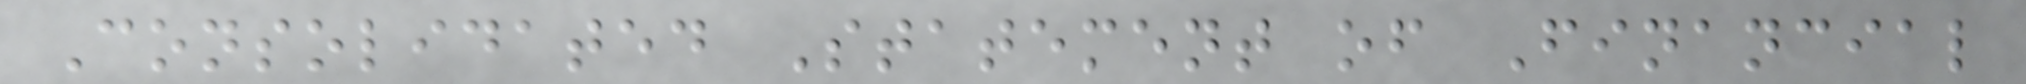Consolidated Statement of Financial
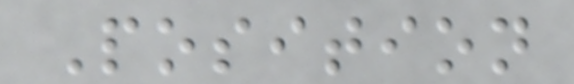Position
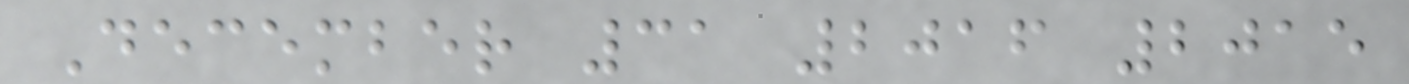December 31 2016 2015
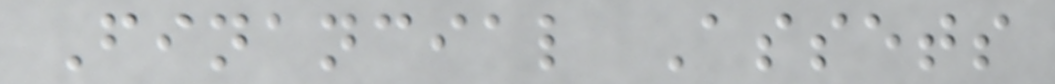Financial Assets
